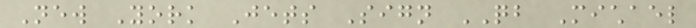New York Jets Sign QB Michael
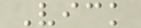Vick
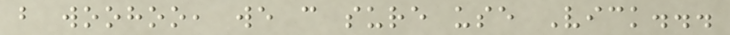but woohoo, we can sure use Vick...
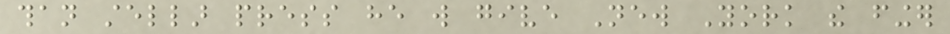than stellar press he will give New York the finger
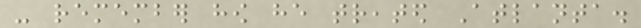- remember how he treated Atlanta.
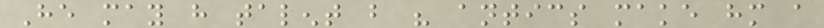He may have talent but his antics make him a
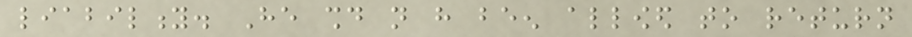liability. He should not have been allowed to return
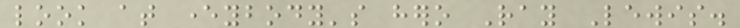look at everybody's hero Ray Lewis.
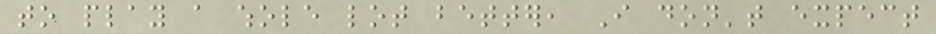to play a whole lot better, I don't expect
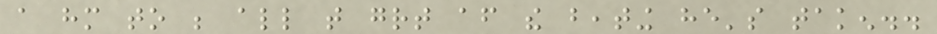a him to be all that great after the beating he's taken..
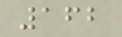162
